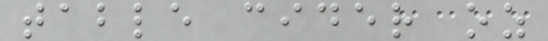table cider oz
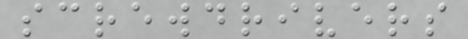screwdrivers
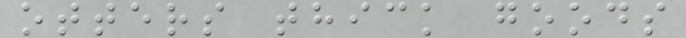otters thick goods
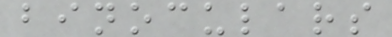binoculars
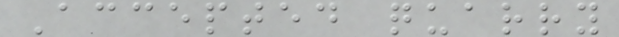Accepted quarry
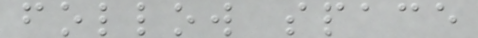follow space
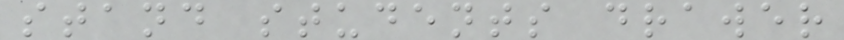stand students drawer
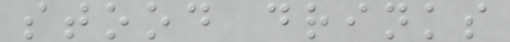stood drinks
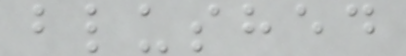blushed
